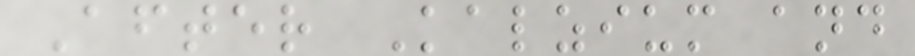After Kalzium and
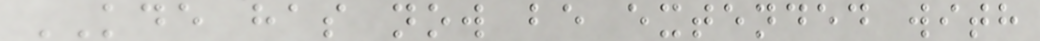KDE has now be extended with
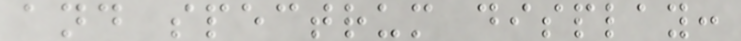and spectrum display:
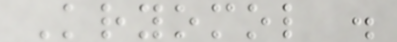Kryomol .
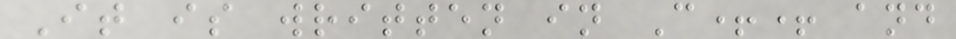It is written in C++ and
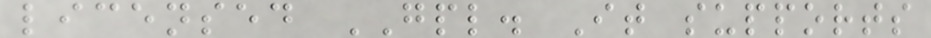licensed GPL. It supports
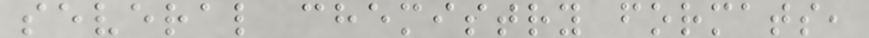several chemistry formats,
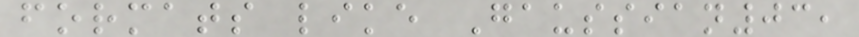formats like Gaussian03,
